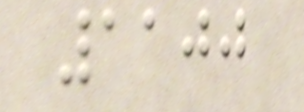1100
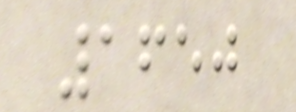1650
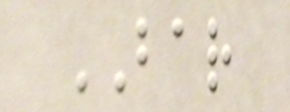BAR
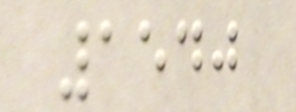1540
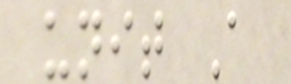unit A
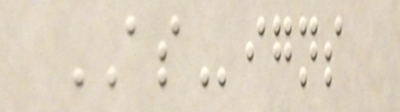ASigns
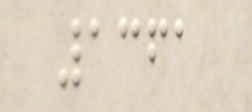1361
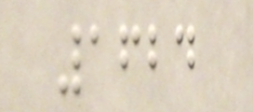1624
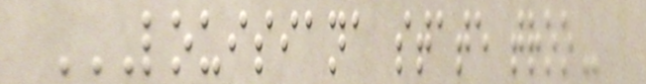LOUISIANA STATE TROO
